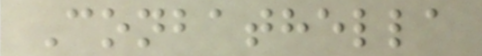Conbathella
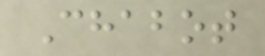Chabot
